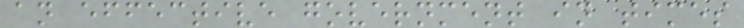an effective government in times
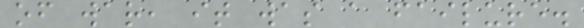of war, it was a failure.
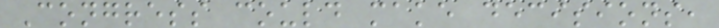Congress could make decisions,
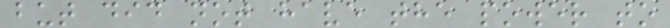but did not have the power to
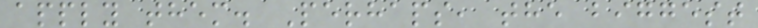apply them. Perhaps, the biggest
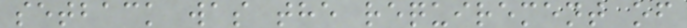setback was the requirement of
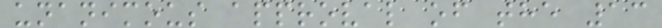unanimous approval of the 13
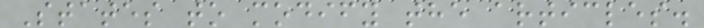States to modify the articles.
